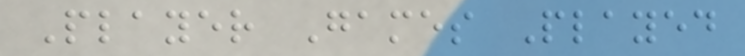Player Games Played
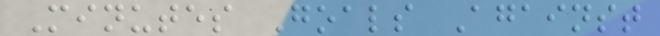Minutes Goals Against
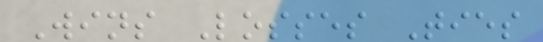Wins Losses Ties
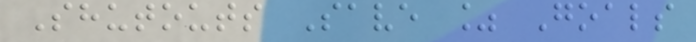Shutouts Save % Goals
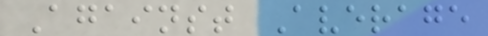Against Average
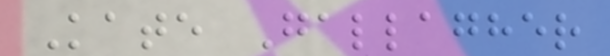Kate Gallagher
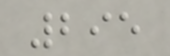295
